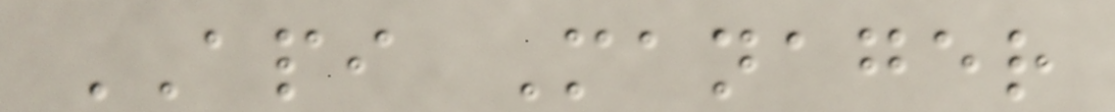API Manager
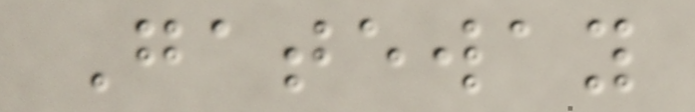Gateway
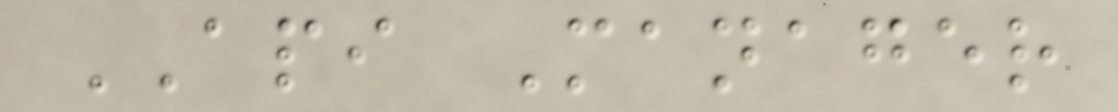API Manager
